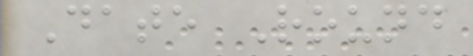Date Round
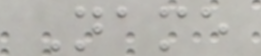Name
